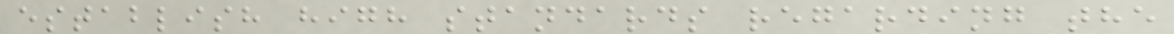establish high standards regarding the
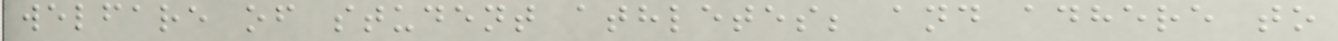welfare of student athletes; and adhere to
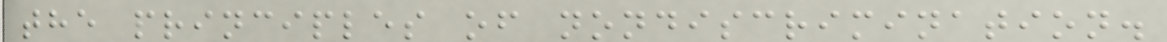the principles of nondiscrimination.
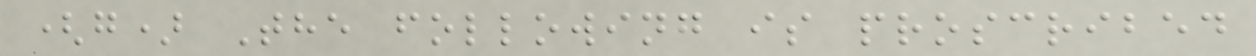(g) The following is proscribed
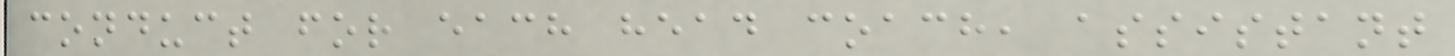conduct for each head coach, assistant
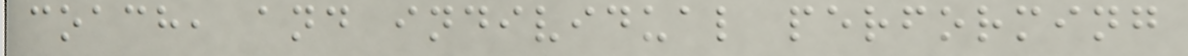coach, and individual performing
